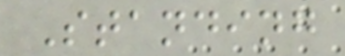Standing
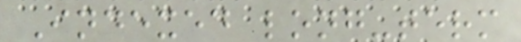Indexed long-term
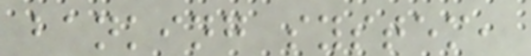banking system,
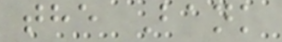the Bank
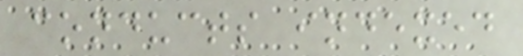conducts indexed
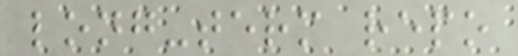long-term repo
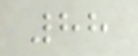88
